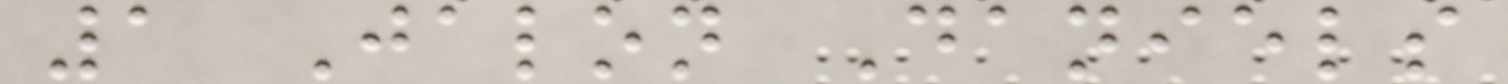1 Jalon Daniels
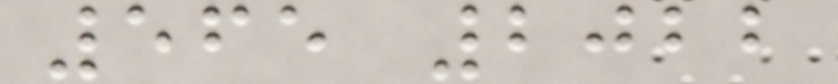565 2022
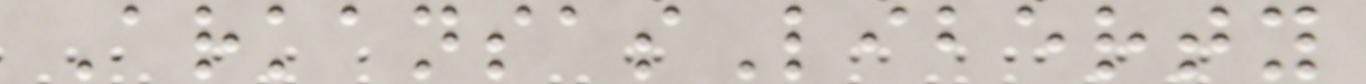ArkansasLiberty
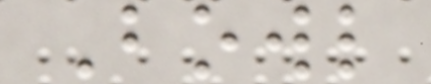Bowl
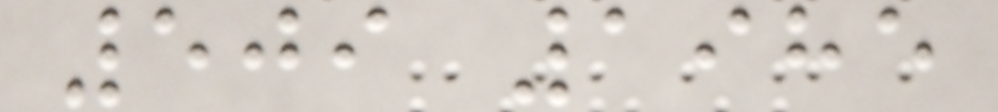509 1985
